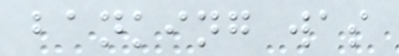banking was
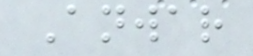Anwar
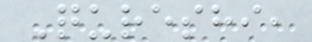Qureshi,
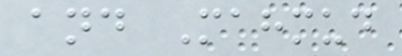and Mahmud
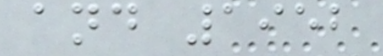and 1952
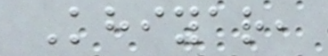Khiyar,
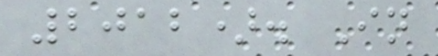2012). In
